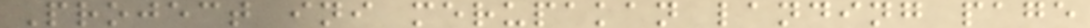Project ini merupakan landing page
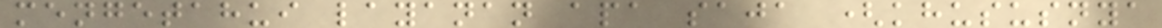mengetahui layanan apa saja (khususnya
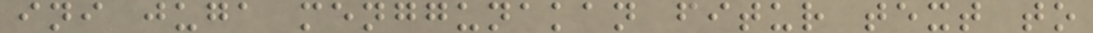ini juga menggunakan fitur text to
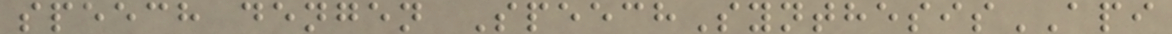speech dengen SpeechSynthesisAPI
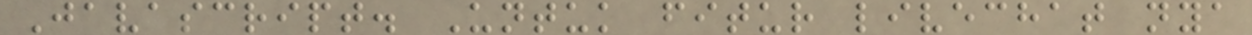Javascript. Untuk fitur livechat nya
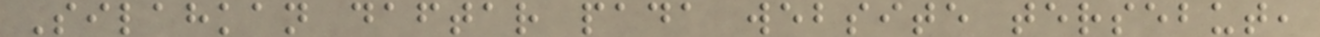Silahkan daftar pada website tersebut,
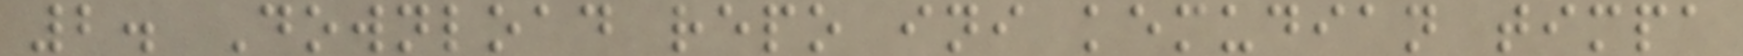2. Download repo ini kemudian timpa
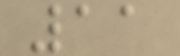11
